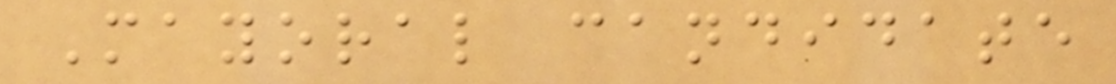Mayoral candidate
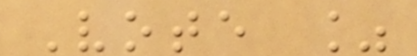Vote %
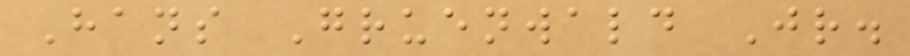Hans Gruenwald Jr.
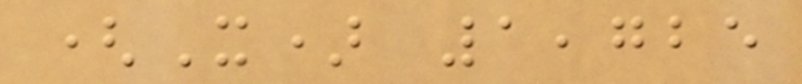(X) 1,725
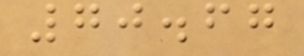70.67
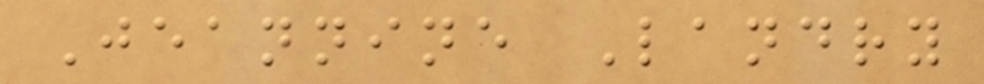Jeannine Landry
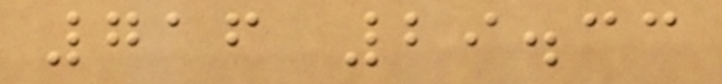716 29.33
